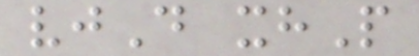vjD xhP
